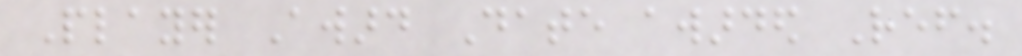Player Award Date awarded Ref.
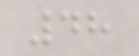48
